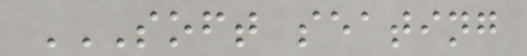SOFT SEATING
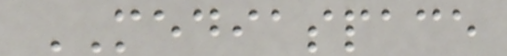MEDIASPACE
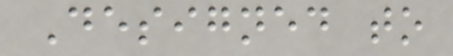Designed to
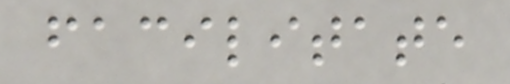facilitate
